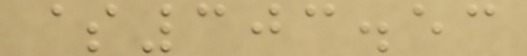$303.53
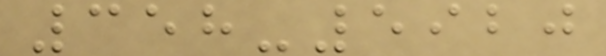358-5920
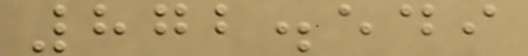872.549
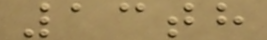13th
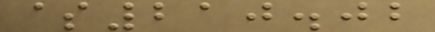$210.02
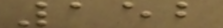152
